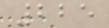225
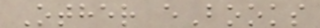Other eBooks
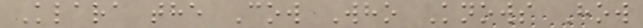Klara the Cow Who Knows How
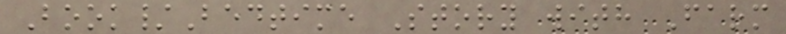Book/Bedtime Story with Farm
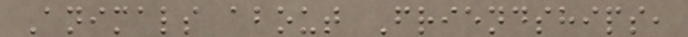Animals about Friendships,
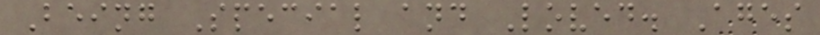Being Special and Loved. Ages
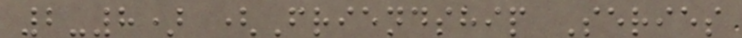2-8) (Friendship Series
